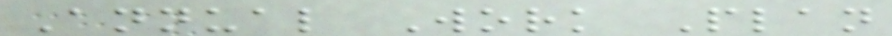Annual Work Plan
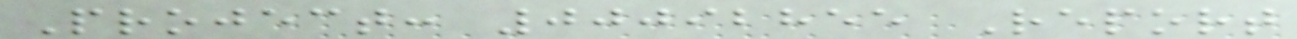Project: 00092855 Report
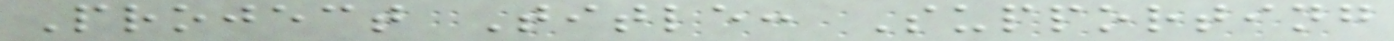Project Title: Supporting
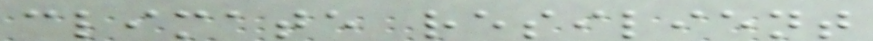climate resilient
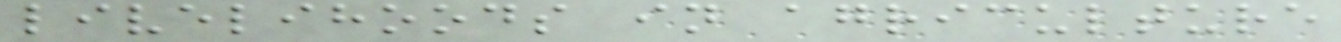livelihoods in agriculture
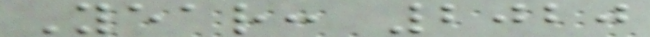Year: 2020
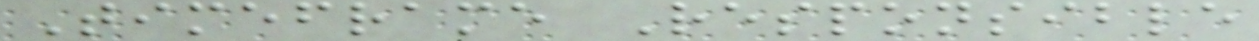Timeframe Responsible
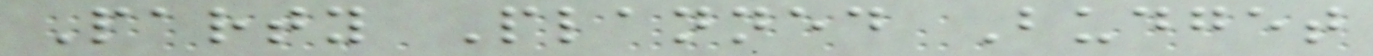Party Planned Budget
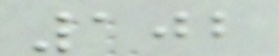102
